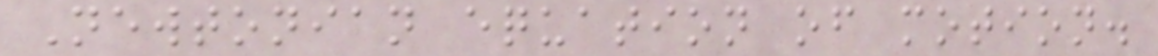Newtonian equation of motion.
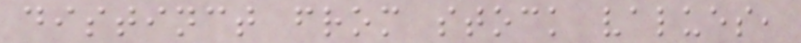distinct from stock values,
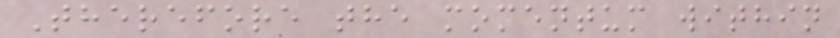Therefore the momentum within
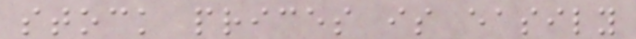stock prices is easily
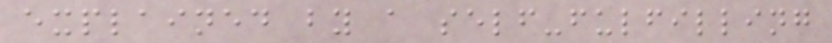explained by a self-fulfilling
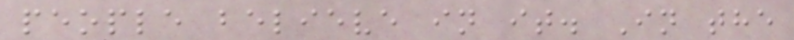people believe in it. In the
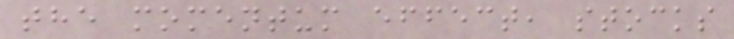the momentum effect, stocks
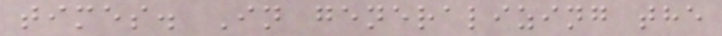times. In generalizing the
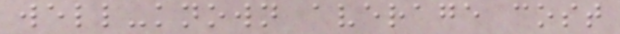well-known average cost
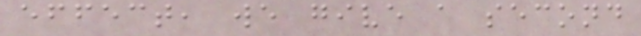effect, we give a second
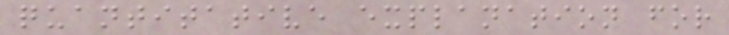quantitative explanation for
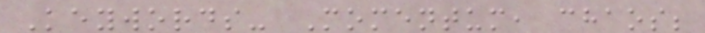Keywords- Momentum, chaos;
